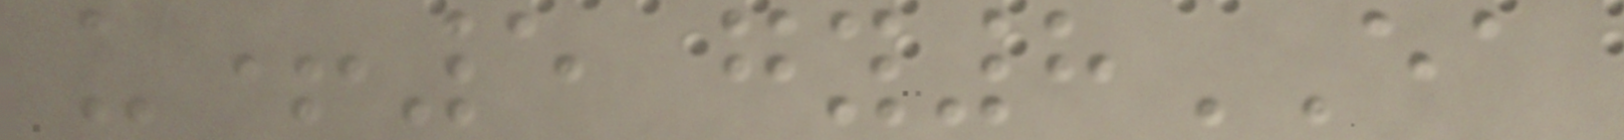u+5 gy8EA
